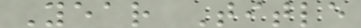Year Title
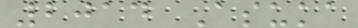2014 Asuka
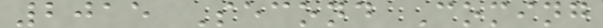2015 Second Coming
